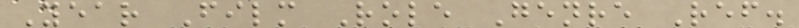Year Film Role Genre Ref.
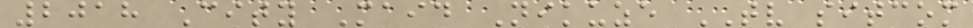2018 City Maid Nikuze TV sitcom
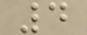4
